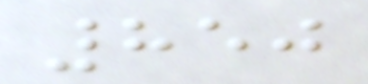850
